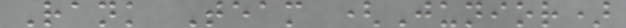Rank Team (Junior)
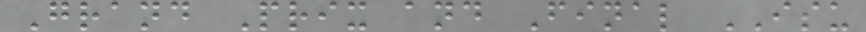Grand Prix and Final ISU
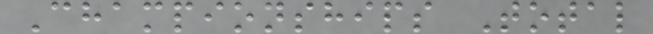Championships Total
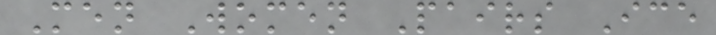Men Women Pairs Ice
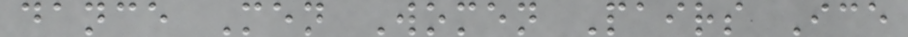dance Men Women Pairs Ice
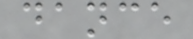dance
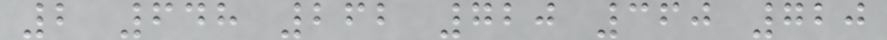2 648 262 720 360 720
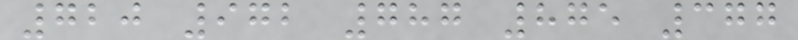720 972 787 875 377
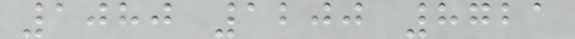1080 1200 8721
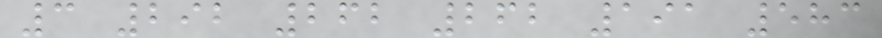3 292 262 262 191 583
